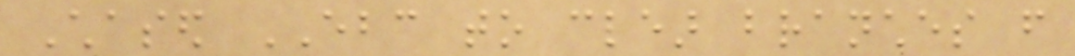Chased EBC to clear branches from
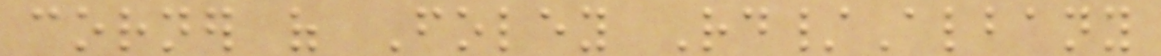corner of Foley Rd/Albany
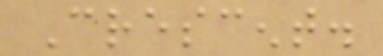Crescent.
